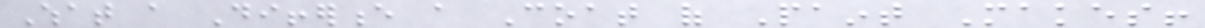What a Difference a Coat of Paint Makes!
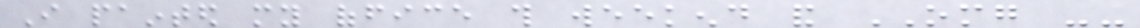I painted my office this weekend and OMG --
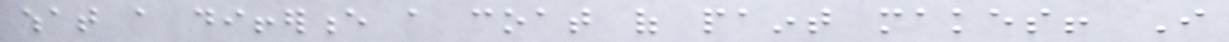what a difference a coat of paint makes! I
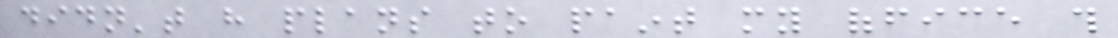didn't have plans to paint my office this
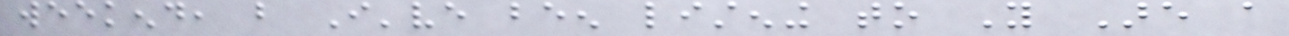weekend, but I've been listening to You Are a
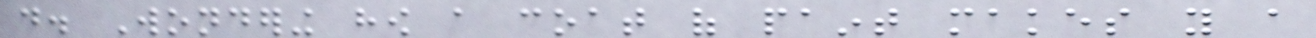do. Wondering how a coat of paint makes you a
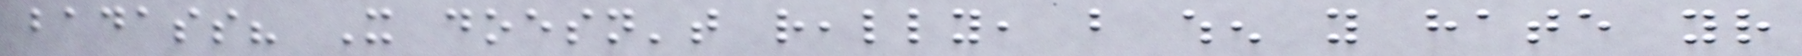badass? It doesn't really, but when you hate your
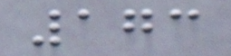173
